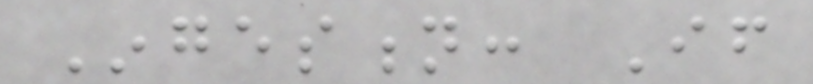Ingestion: If
